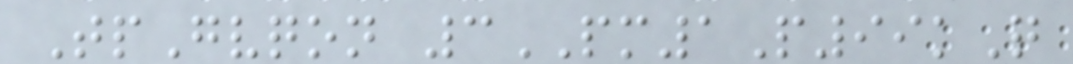TpGvqon 3PM1P99kQ
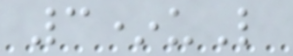3*uL
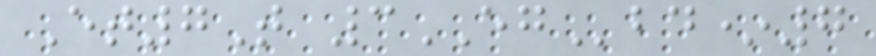Et7T 3EGbd*7
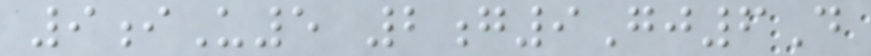9iU5 2g9Gj6D
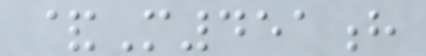&M451h
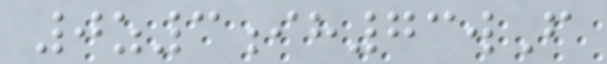0z3ih73wF
